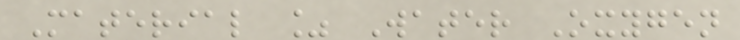Material % Water Oxygen
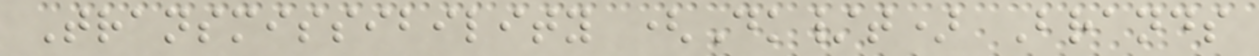Transmissibility (Dk/t) Brands
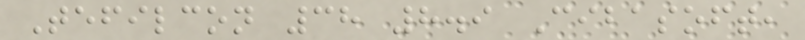Tefilcon 38 8.9 Cibasoft,
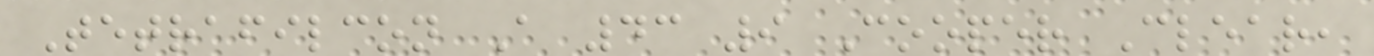Tetrafilcon A 43 9 Cooper Clear,
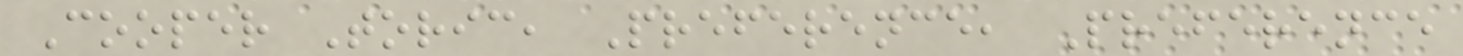Cooper Toric, Preference, Preference
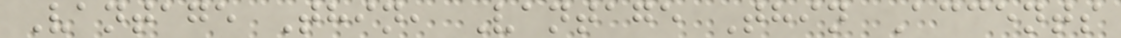Vantage Thin, Vantage Thin Accents
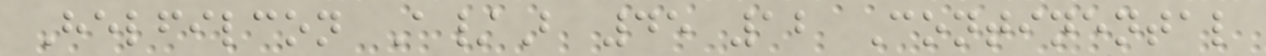Helfilcon A/B 45 12 Continental
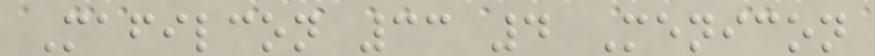Mafilcon 33 4 Menicon
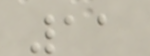11
